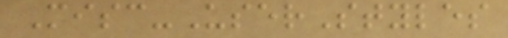Misc-UserStyles
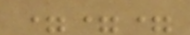===
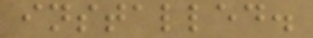installed.
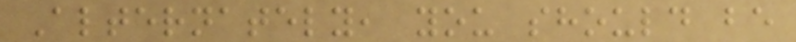Alternately, you should be
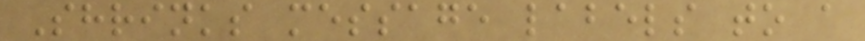Shrinks message labels to a
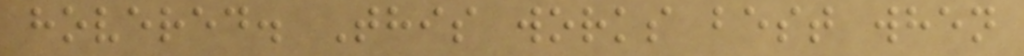hovered. This works best when
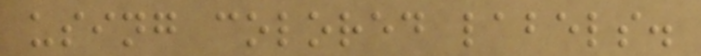using colored labels.
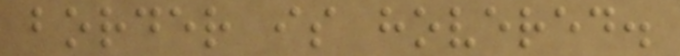border is hovered.
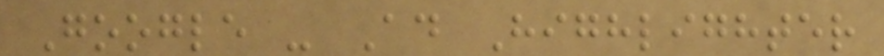Google - Ad Highlighter
